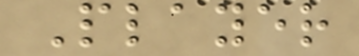Player
